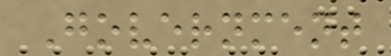Government
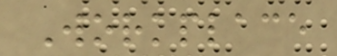Workplace
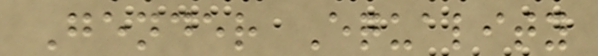Gender Equality
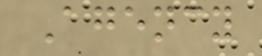Agency
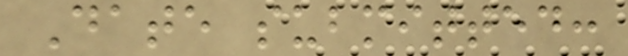Date submitted:
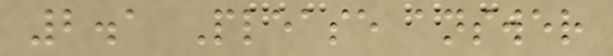2.1 Please answer
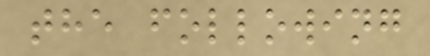the following
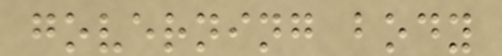governing body
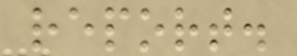report.
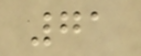71
